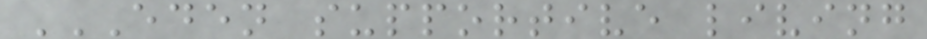EDEN SUPPORTIVE LIVING
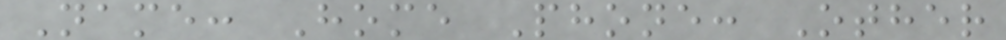Name: Home Phone: Other
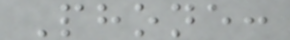Phone:
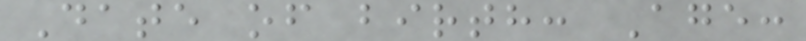Date of birth: Age:
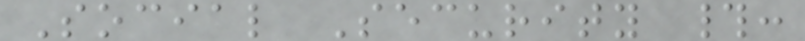Social Security #:
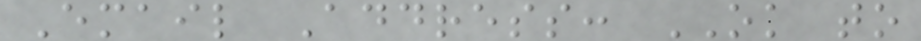Email Address: OK to
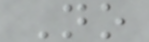No
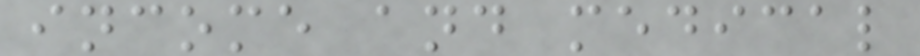income and medical
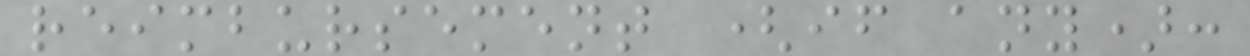reimbursement (if any):
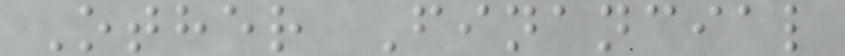Other Financial
